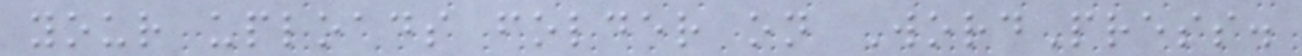your uploads folder on WordPress.
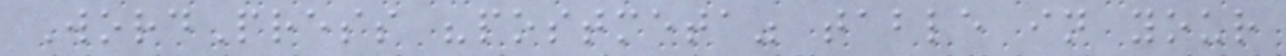WordPress "postmeta" table in your
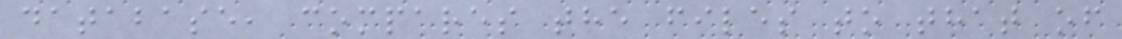database, compares the files to that of
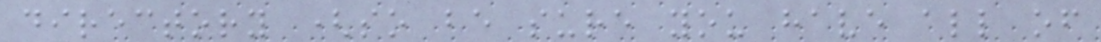directory (so be sure you have all of
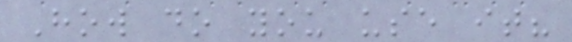How do you use it?
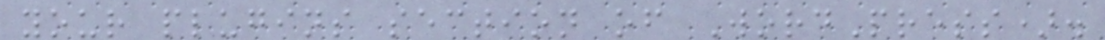your plugins section of WordPress).
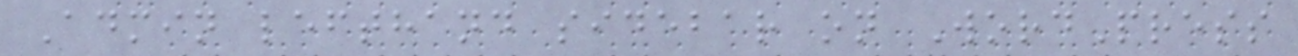Admin lefthand sidebar on WordPress
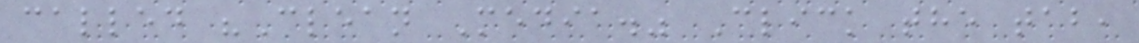called "Clean Media." Click the tab,
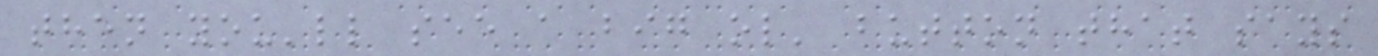then you'll see a big ol' button that says
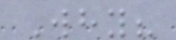Why?
